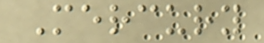Mercury
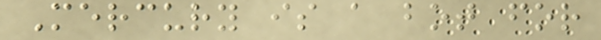Mercury is a bot for
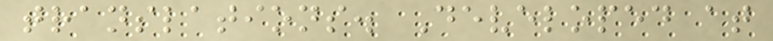translations. Developed at
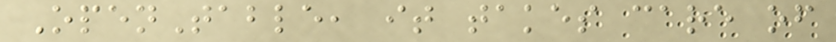OpenTable, it takes care of
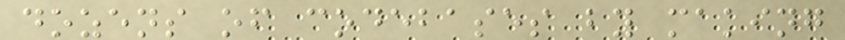dozens of codebases by making
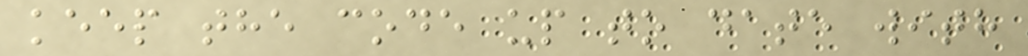keep the code up to date with
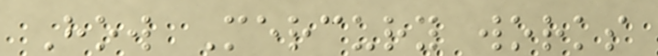How Mercury works
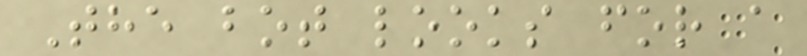The bot looks for a
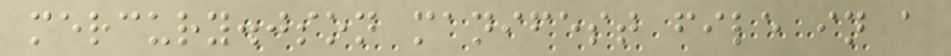mercury.json manifest file in a
